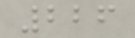226
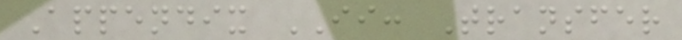Appendix II: Transfer
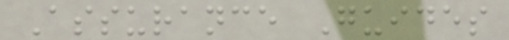Assurance Guides
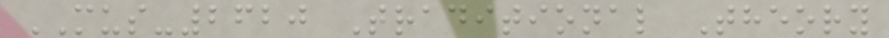MUS-2620 Traditional Theory
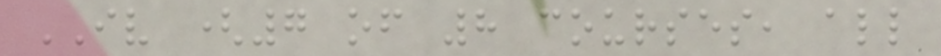IV (7 of 8 courses, all
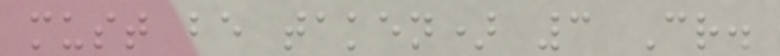must be taken) 3 Cr.
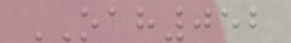OAH052
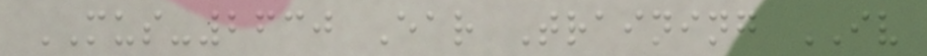MUS-2630 Ear Training IV
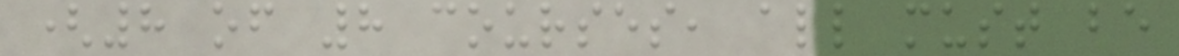(8 of 8 courses, all must be
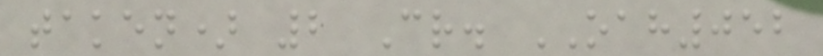taken) 2 Cr. OAH052
